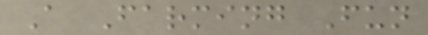A Farming Fun
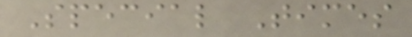Special Times
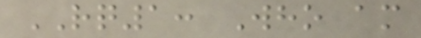RQ1: Who am
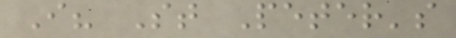I? St Peter's
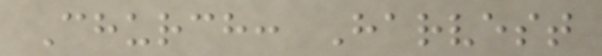Church: Harvest
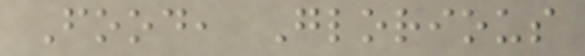Food, Glorious
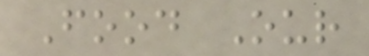Food Our
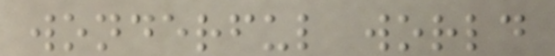wonderful world
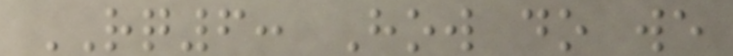RQ6: How do we
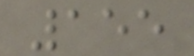155
